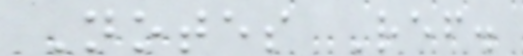Notes Ref.
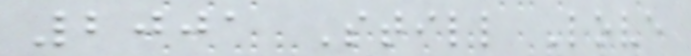2001 Still Love
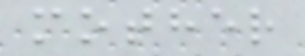mother
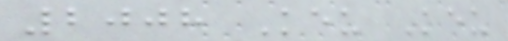2008 Keu Keu
